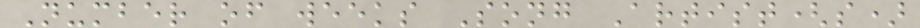Number of weeks Song Artist(s)
